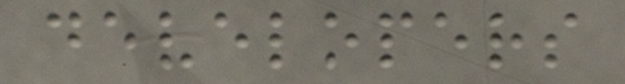developers
